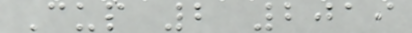Cup 2 2019
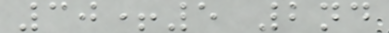30+5 2nd
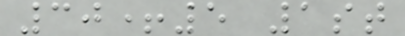30+5 1st
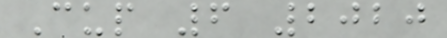Cup 6 2020
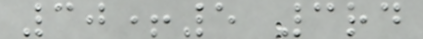30+5 3rd
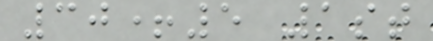30+5 1st
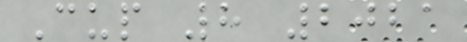Cup 8 2021
